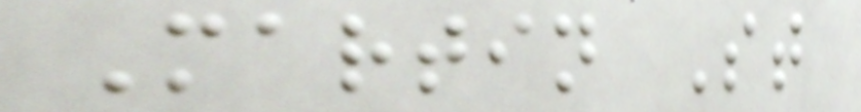Martin St
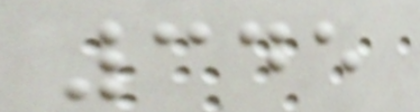345
